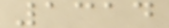1314
